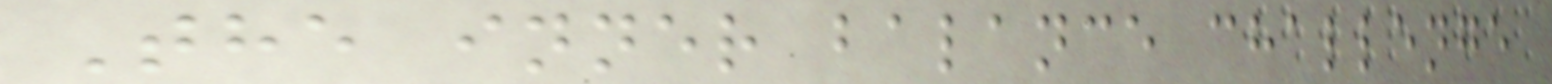The inner balance challenge
